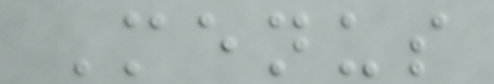Menus
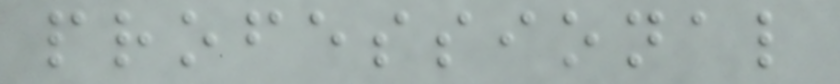professional
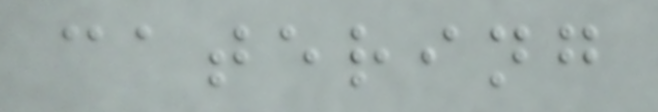catering
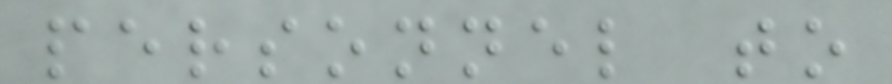personnel to
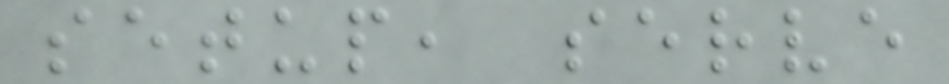setup, serve
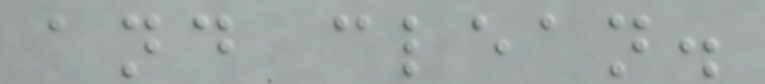and clean.
